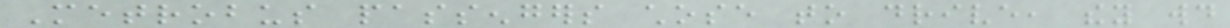Metrobus passengers chose to drive, they would
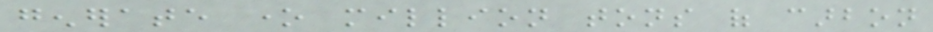generate one million tons of carbon
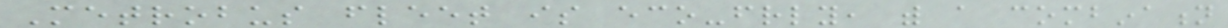Metrobus fleet is eco-friendly, with a combination
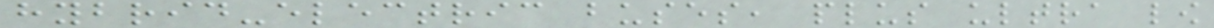hybrid-electric buses, plus ultra low
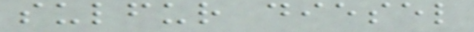sulfur diesel
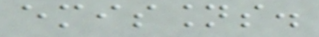emissions.
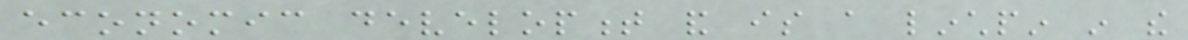economic development and is a linchpin in the
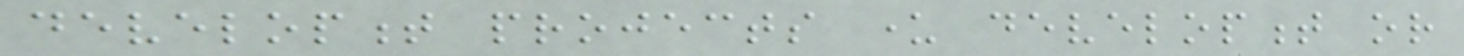development projects under development or
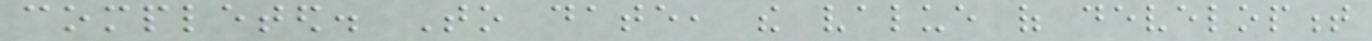completed. To date, the value of development
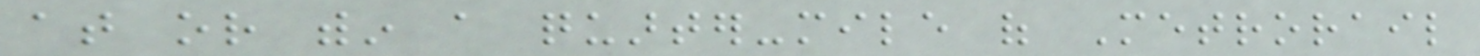at or within a quarter-mile of Metrorail
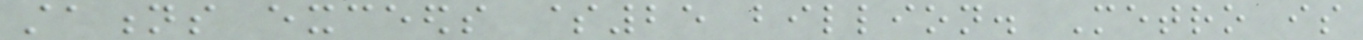stations exceeds $25 billion. Metro is
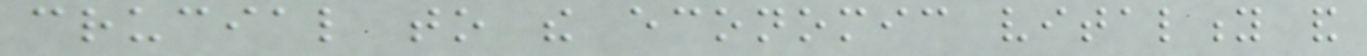crucial to the economic vitality and
